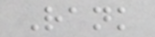Rank
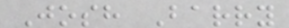Josh Barry
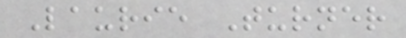Laurie Turner
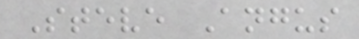Steve Angus
